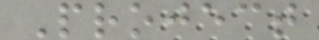Project
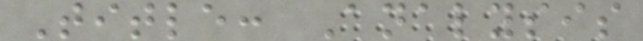Title: Analysis
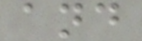and
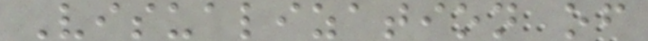Visualization of
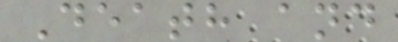Death and
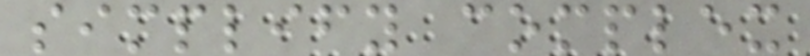simplify complex
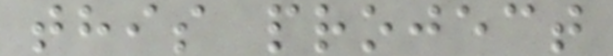this project
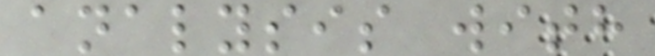analysis with
